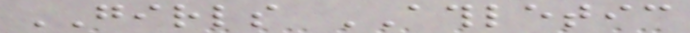GIRLS ATHLETIC
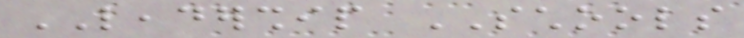LEADERSHIP SCHOOLS
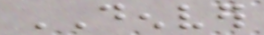DENVER
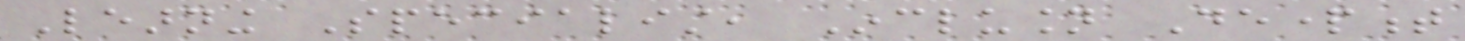Learning Specialist, Inclusion Department
